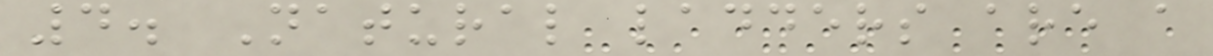4. Natural ladders are a
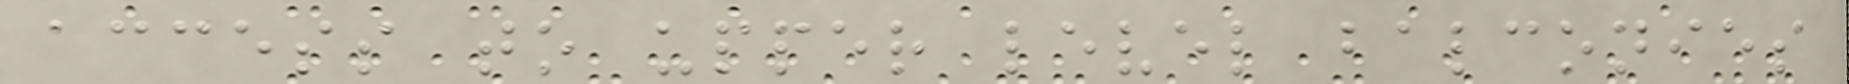access to upper level balconies
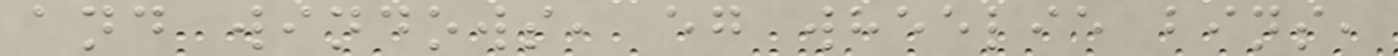and windows, eg wheelie bins,
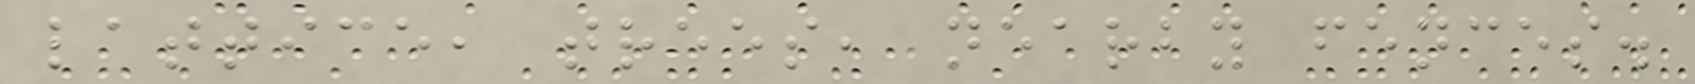lattice, trees, nearby fences.
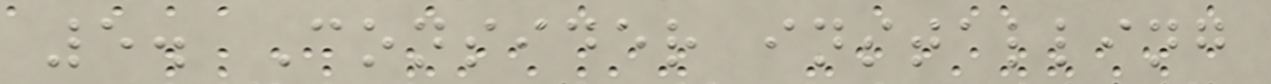5. Consider installing
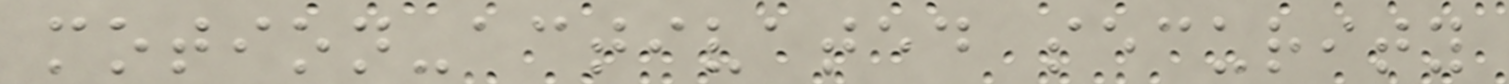motion-activated security
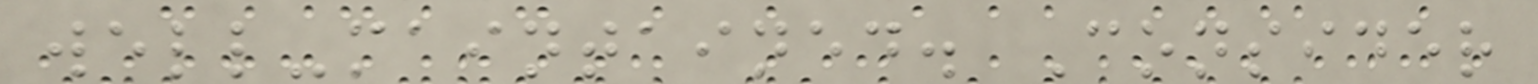well-maintained. Consider
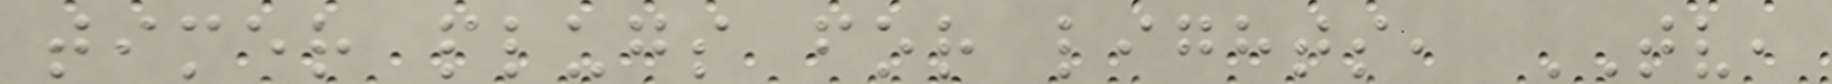timer plugs for lights, TV,
